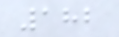182
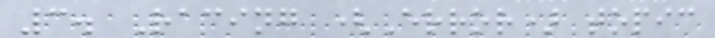3. Racing (Error) topic
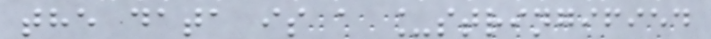the data is a _stringified
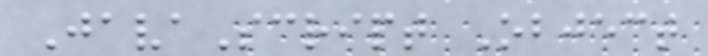JavaScript Object
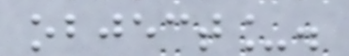object_.
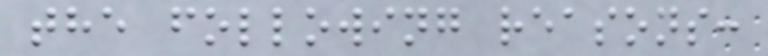the following reasons:
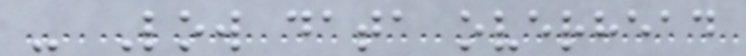- Low data overhead
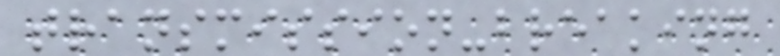transmission-breaking
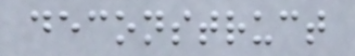deconstruct
